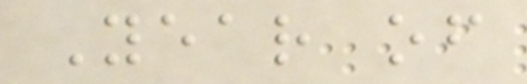Year of
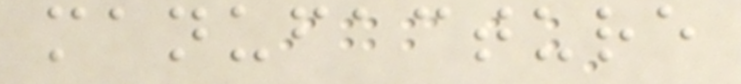manufacture
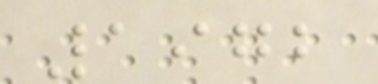1972
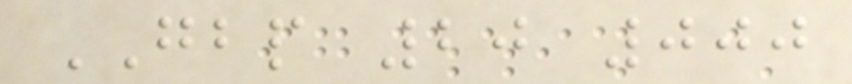GBP 20 000
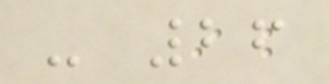- 26
